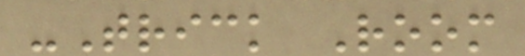-Trick Room
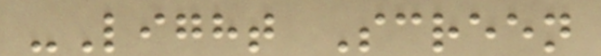-Light Screen
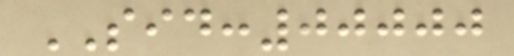SID:00000
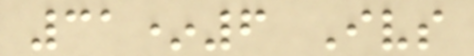31*6 Ivs
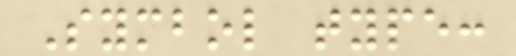Symbol type:
